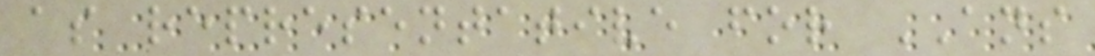as representative for ANS
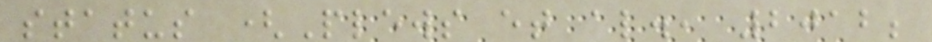status (Plews et al., 2012;
